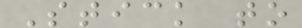Stick to
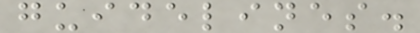guidelines.
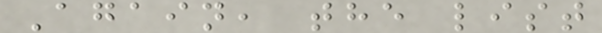Again, the list
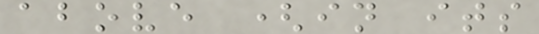above (in its
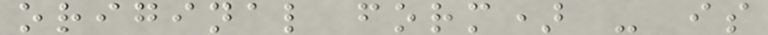original form) - is
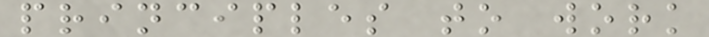principles to work
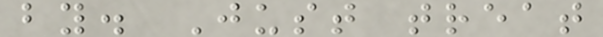by. Just treat
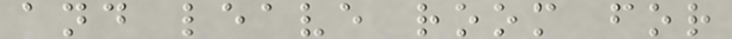and leave room for
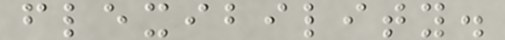flexibility.
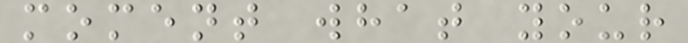moment what your
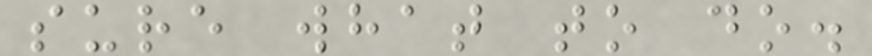sure what to do.
